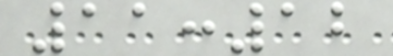11:12
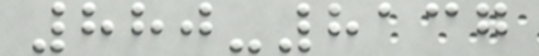880-8137
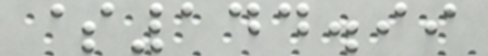$144.99
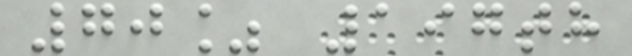70% 197th
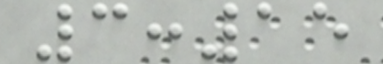3:15
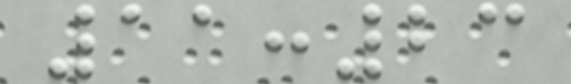11:23
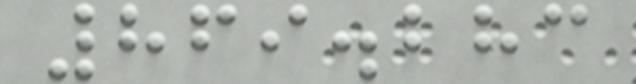869.283
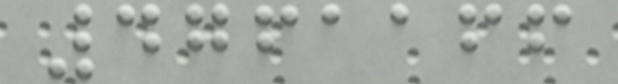4761166
